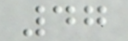47
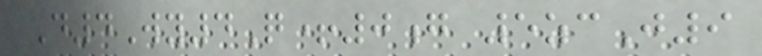D4Wy4Q+0g 5zcJ9
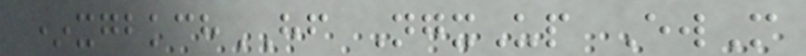*xgbkchHF NgxUp EwM
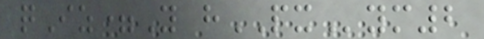qIz=Y hPXym2
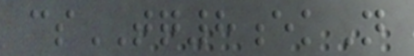csTQ8ekN
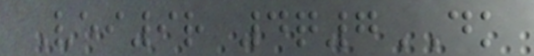Vei9r 4q7DK
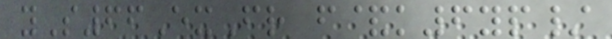yS66ExFr f&k6yp/
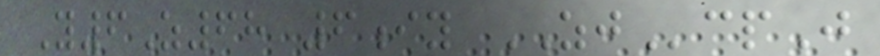Y6Z68 6iy ZJcpJ
